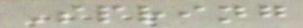Spring
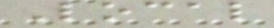Local
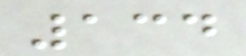134
